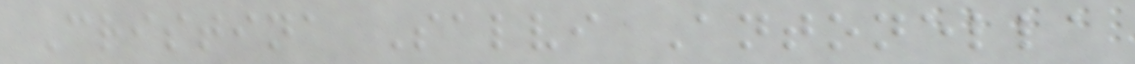Cristina Salvi Antonella
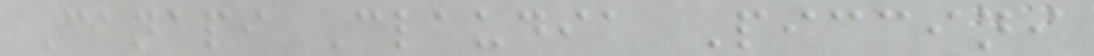Canapi Claudia Piccini
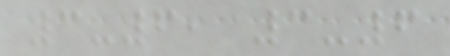3-6, 3-6
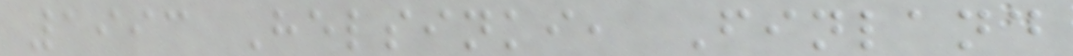1993 Helsinki, Finland
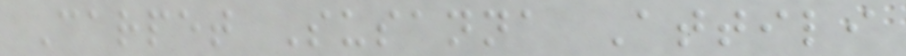Carpet Susanna Attili
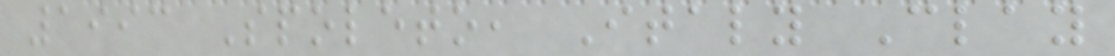1993 Spoleto, Italy Clay
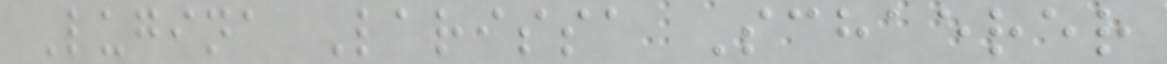Lugina Larissa Schaerer
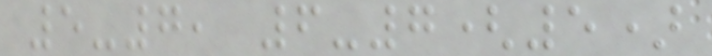5-7, 6-7(5)
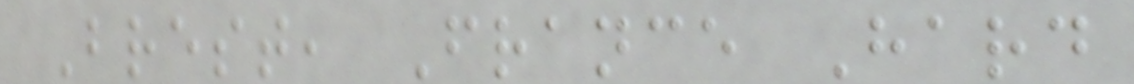Brest, France Hard
